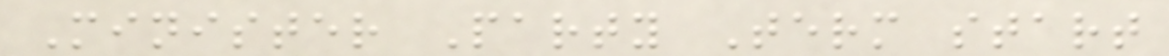Minister Party Term start
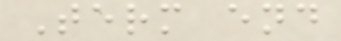Term end
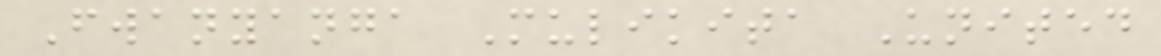Fwanyanga Mulikita United
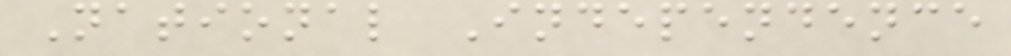National Independence
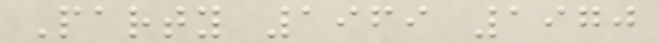Party 1969 1970
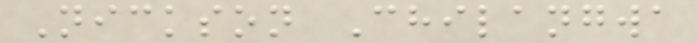Nickson Chilangwa
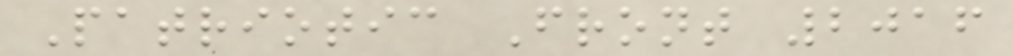Patriotic Front 2016
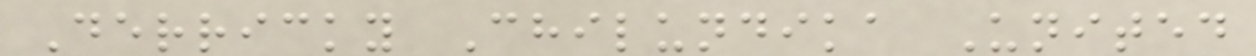Derricky Chilundika United
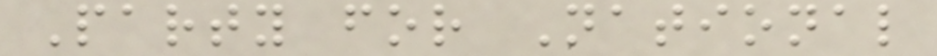Party for National
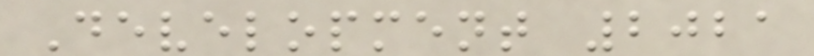Development 2021
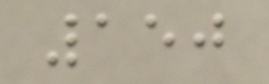150
